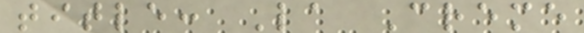title: La Creme
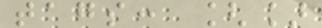tags: []
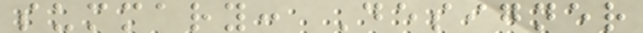summary: Designer
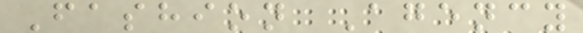Fashion Agency
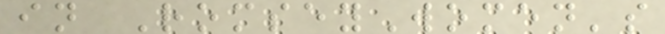in RomseyWomen's
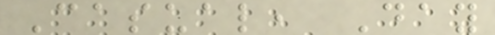Casual, Day
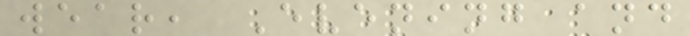wear, Evening and
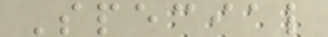Special
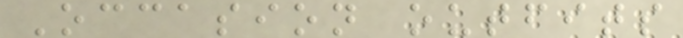Occasion outfits
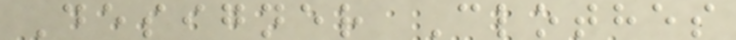Designer Clothes
